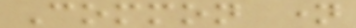Common name
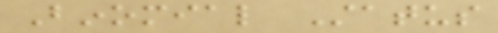Binomial Status
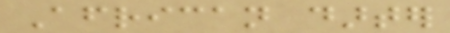African darter
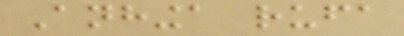Anhinga rufa
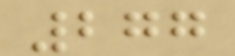277
